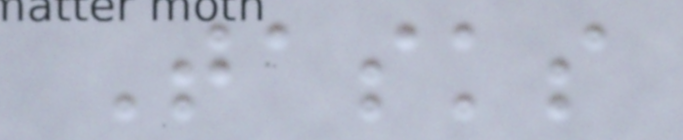Tasks
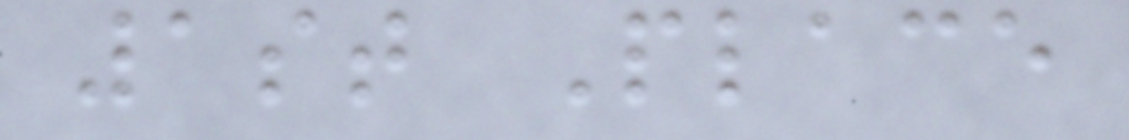1st Place
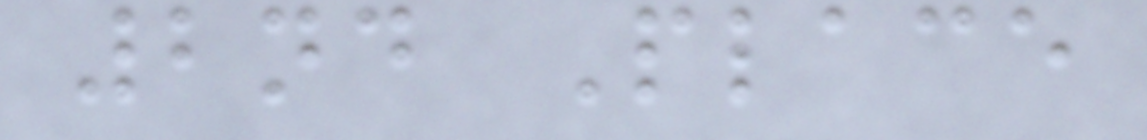2nd Place
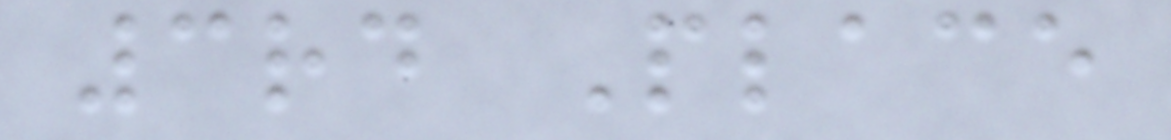3rd Place
